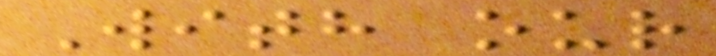With our
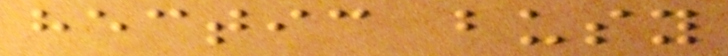hectic busy
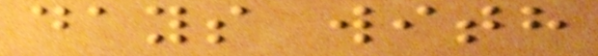days with
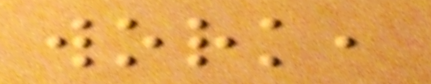work,
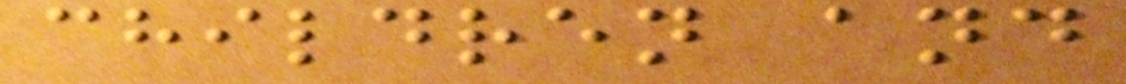children and
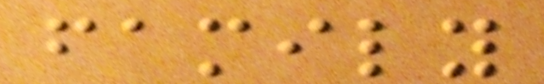family
